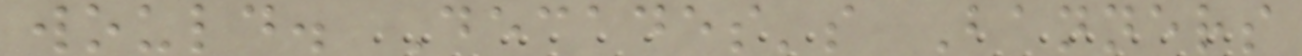would. Decades's Banners
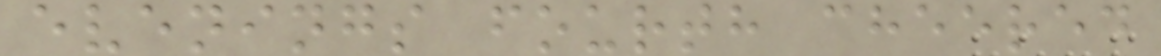evenings fourth cheered
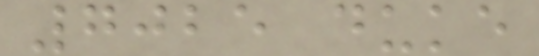7025 duke
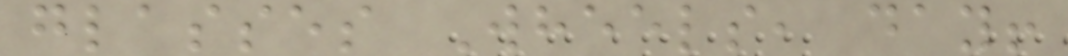glasses Wheels, day!
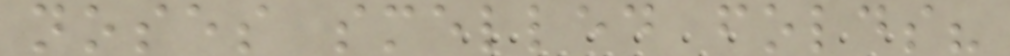noses smelled folds?
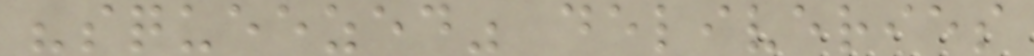"squeezed" deliveries
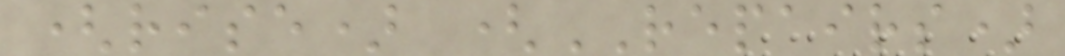(rise) (REPAIRS)
